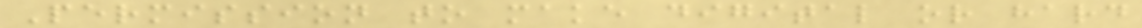Permission to make digital or hard
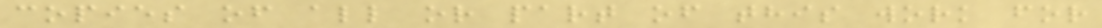copies of all or part of this work for
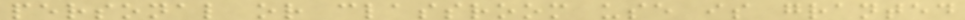personal or classroom use is granted
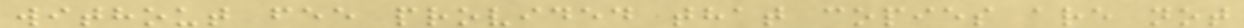without fee provided that copies are not
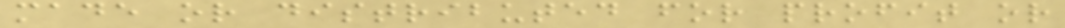made or distributed for profit or
